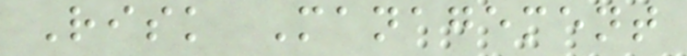Risk Management
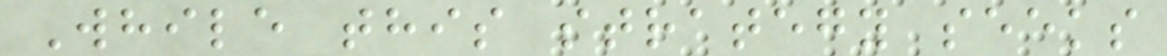While this strategy seeks
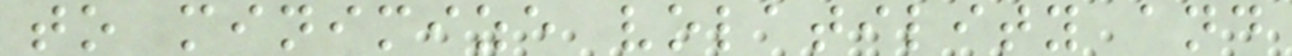to minimize volatility and
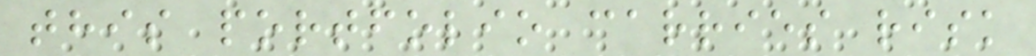this portfolio carries risk
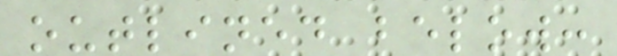outlined below:
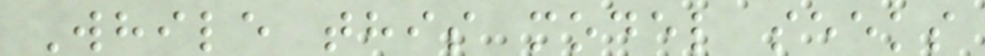While this model seeks
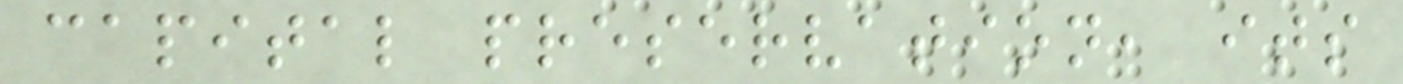capital preservation, its
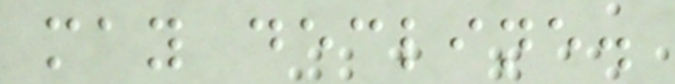may decline.
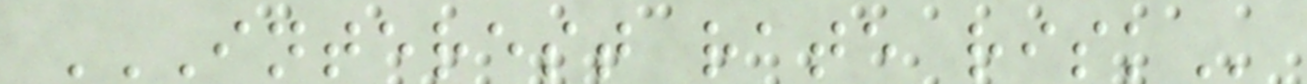INTEREST RATE RISK
